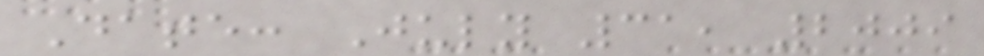Date: July 31, 2009
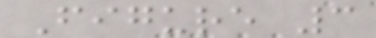Figure 3
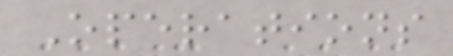Operations
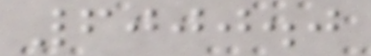6000.0
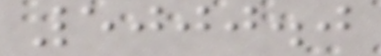5000.0
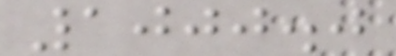1000.0
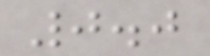0.0
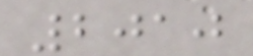2010
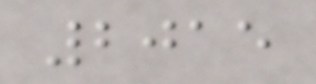2015
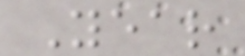Year
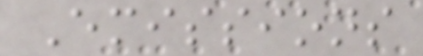Emissions
